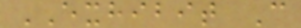EXHIBIT C
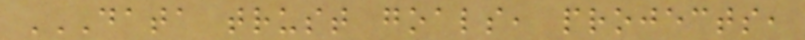DATA TRUST GOALS, PROJECTS,
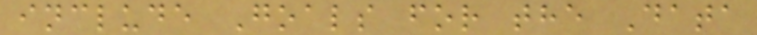include Goals for the Data
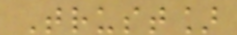Trust]
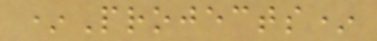*Projects*
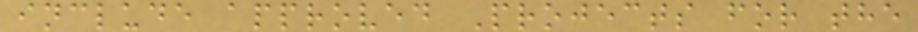include approved Projects for the
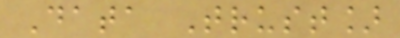Data Trust]
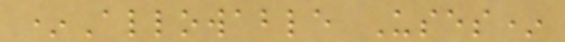*Allowable Uses*
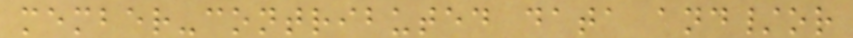member-contributed data and/or
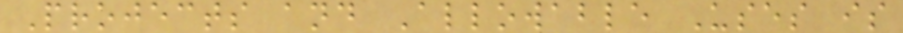Projects and Allowable Uses is
